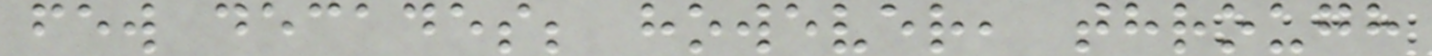few decades; however, through
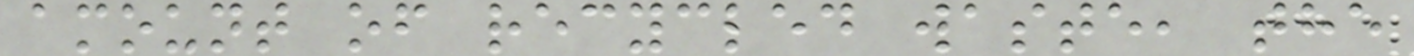amount of recycled waste, the
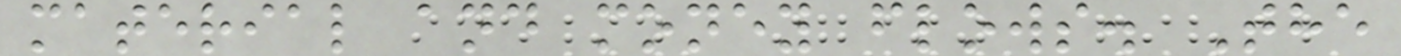material and money flows. The
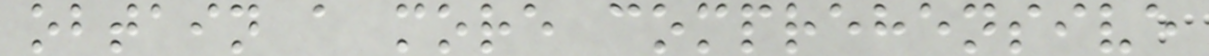obtain a more comprehensive
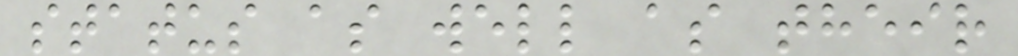status as well as their
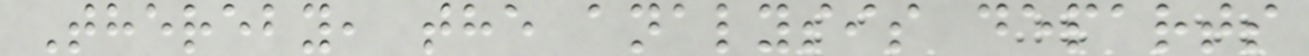Thereby, the analysis departs
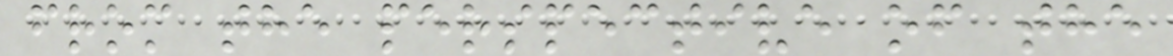from the perspective of the
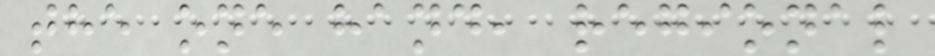the one hand, regional
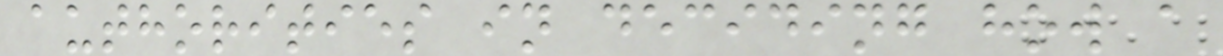authorities in deciding how a
